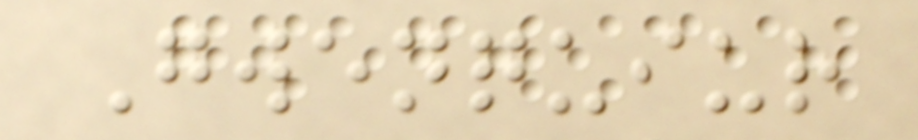Gwenquiur
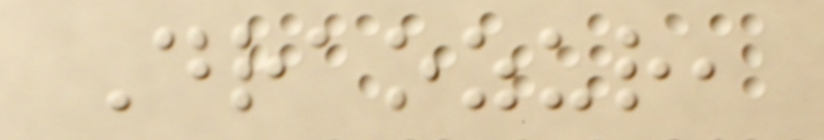Draozur,
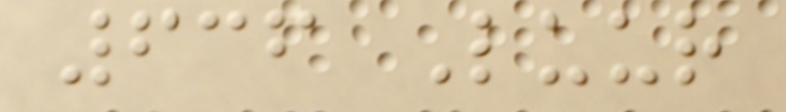636 Luur
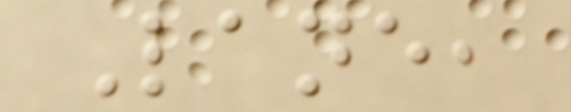Lane,
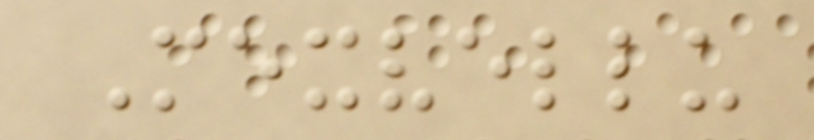Mexvellu
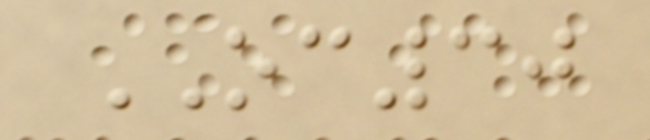OC30
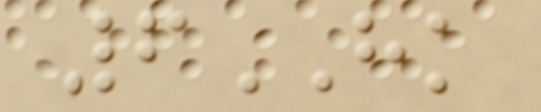6HK
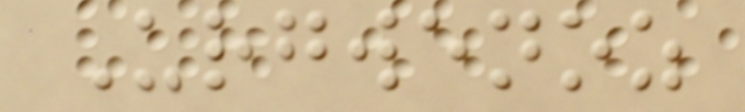Urgwenoz
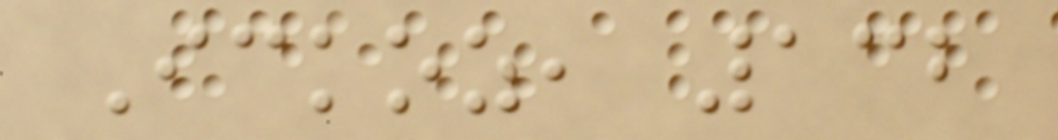Ickoz, 132
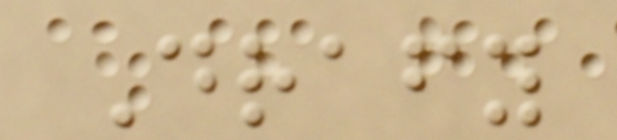Drafy
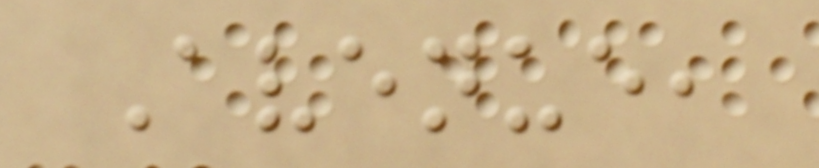Avenue,
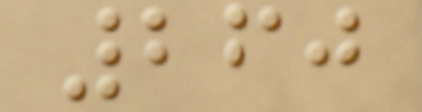260
